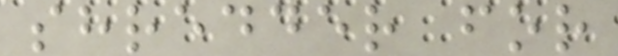shredder for
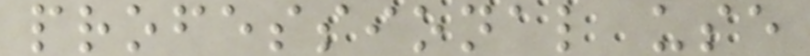professional use
